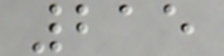215
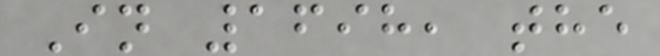In 1698, the
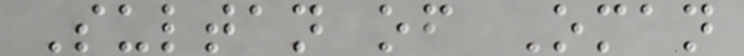Sultan of Oman
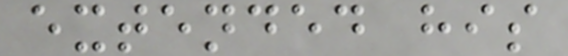extended his
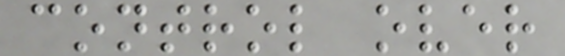control over
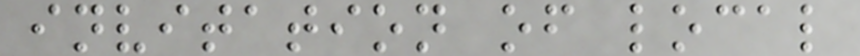invitation of local
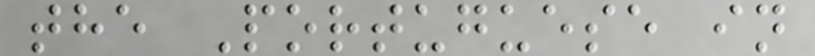the Portuguese in
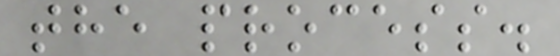the process.
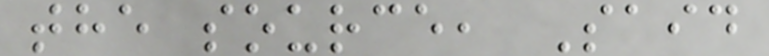the source, Said
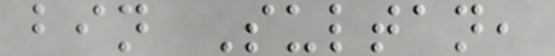bin Sultan,
